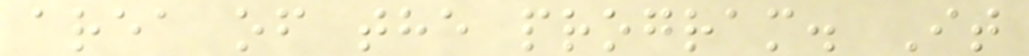area of the program. It
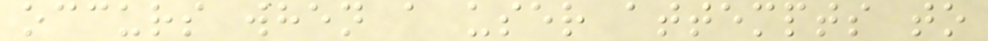occurs when a user attempts to
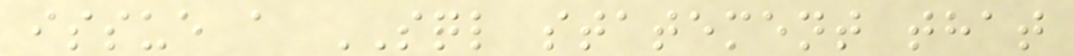issue a SQL statement that
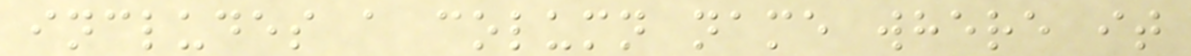includes a column name where it
